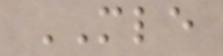MLE
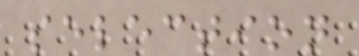selection
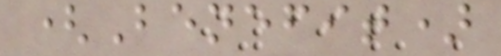(Benefit)
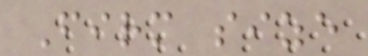Firm size
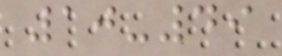10-49
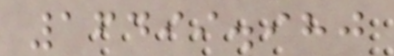16499.980
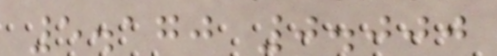5.170 0.000
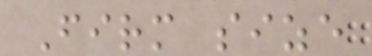Firm size
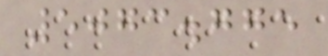5073.775
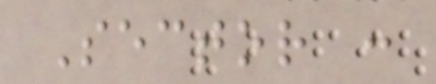Sector :
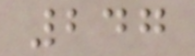247
